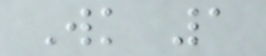Wk 1
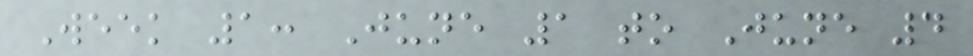Week 1: June 1 to June 4
